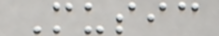Music
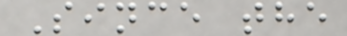Since the
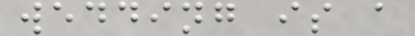wedding is a
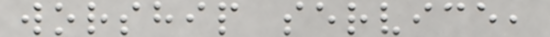worship service,
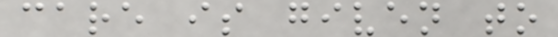care is given to
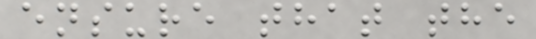ensure that the
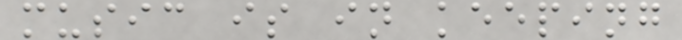music is in keeping
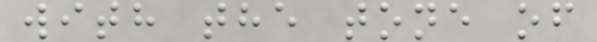with the tone of
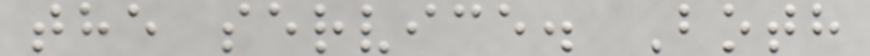the service. Both
